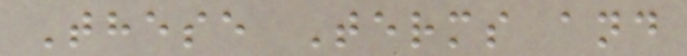These Terms and
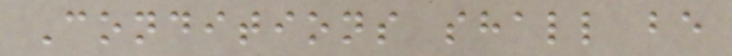Conditions shall be
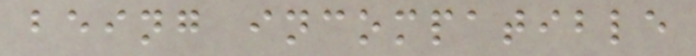being incompatible
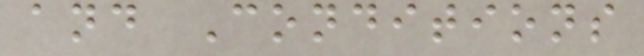and Conditions
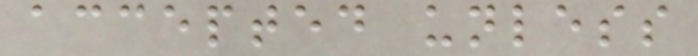accepted unless
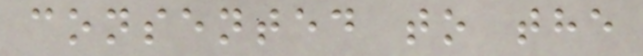consented to the
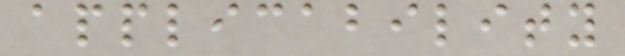applicability
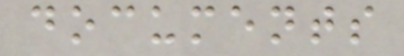documents
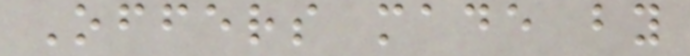Offers made by
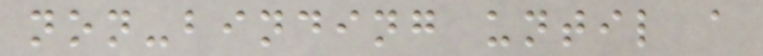non-binding until a
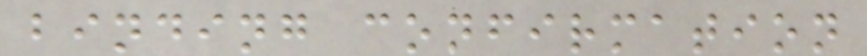binding confirmation
